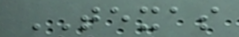TEXAS
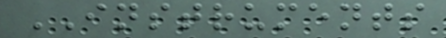INSTRUMENTS
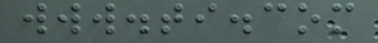www.ti.com
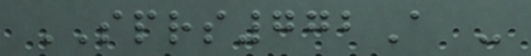SPRS772A -
